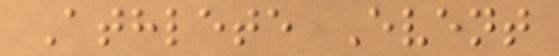Athlete Event
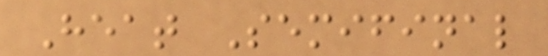Heat Semifinal
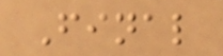Final
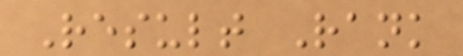Result Rank
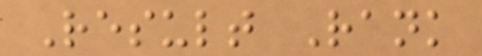Result Rank
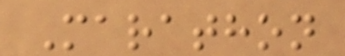Marathon
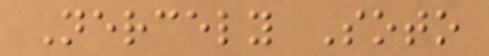Nercely Soto
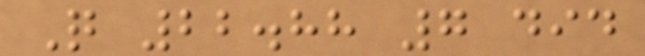Q 22.88 7 did
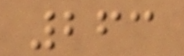263
